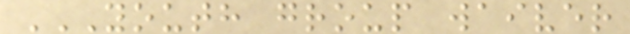YOUTH GROUP WAIVER
